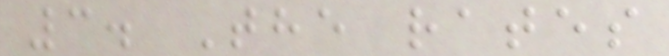3. The rates
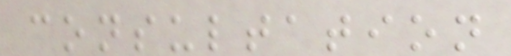consultation
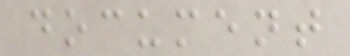document
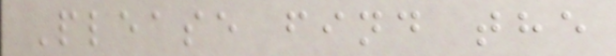Please find the
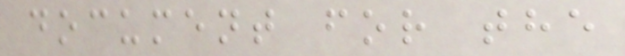document for the
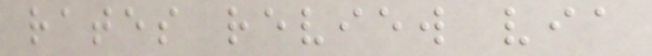rates review via
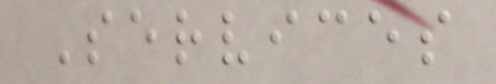Services
